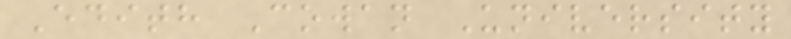Edith Cowan University
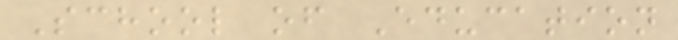School of Education
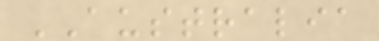AUSTRALIA
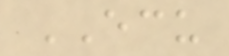ECU
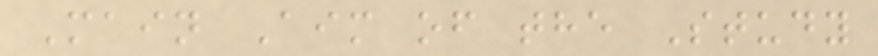Main Aim of the Study
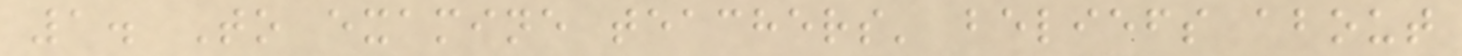1. To examine teachers' beliefs about
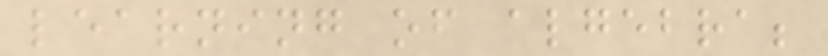learning of algebra;
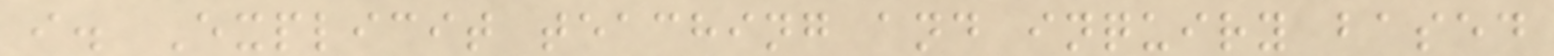i. Explicit teaching and inquiry based
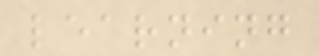learning
